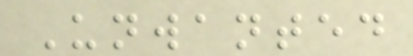Unwanted
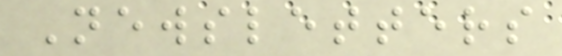Newsletters
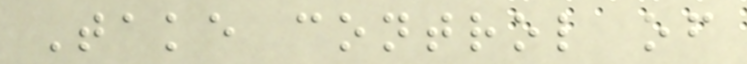Take control of
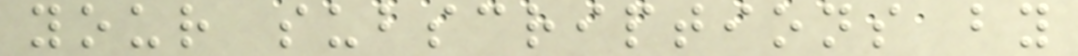your subscriptions by
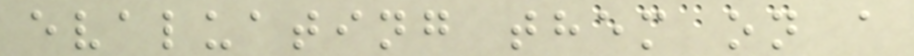evaluating them on a
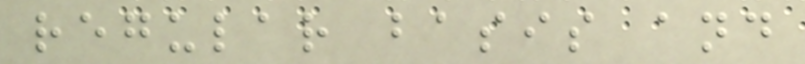regular basis and
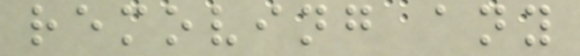removing any
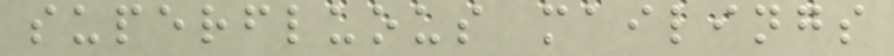superfluous mailings
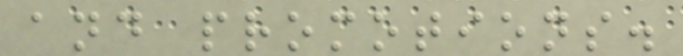and promotions.
